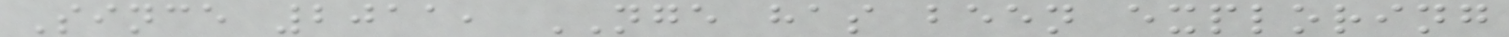Since 2011, NGE has been exploring
